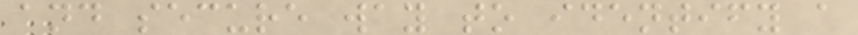and secure way to identify a
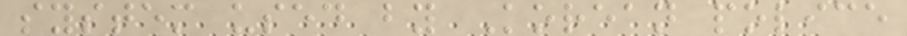system used by Korean police
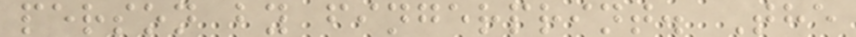person by fingerprint. The
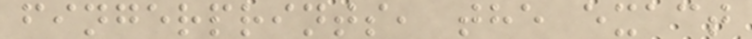fingerprints, the exact
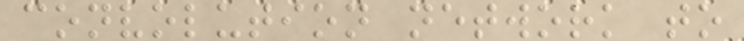convolution network to
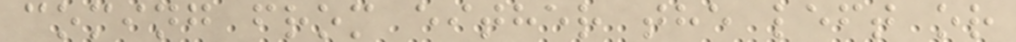coming from either the left or
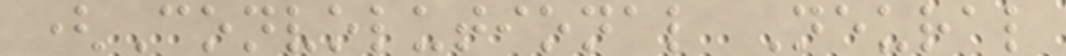(Convolutional Neural
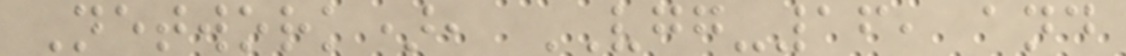Network), VGG-16, and
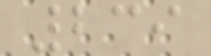239
